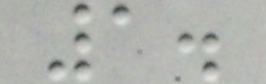1.
